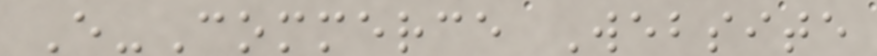E-Commerce Website
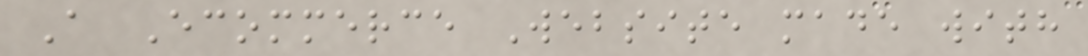A Ecommerce Website made with
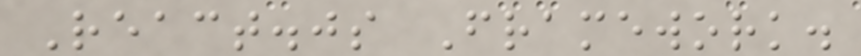React.js Framework.
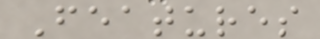Features
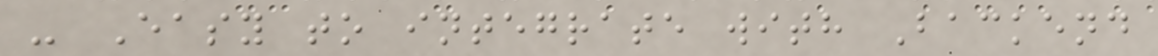- Easy to integrate with Backend
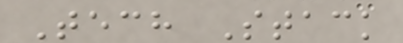Tech Stack
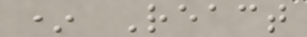* React
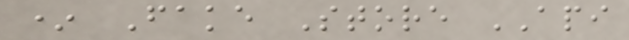* Fake Store API
